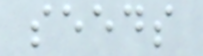seeds
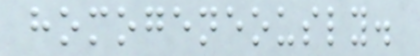homogeneously.
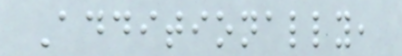Additionally,
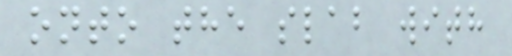onto the slab with
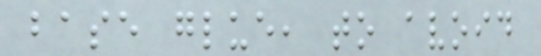base glue, to avoid
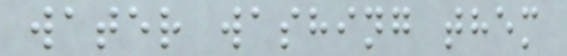water washing them
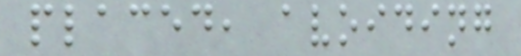placed, avoiding
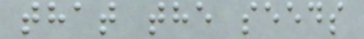that the seeds
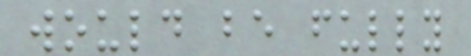would be fully
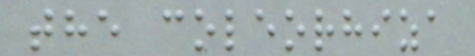the coleorhiza
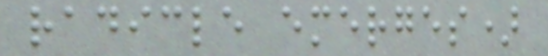radicle emerges)
